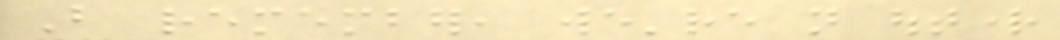But remember, we're not outright
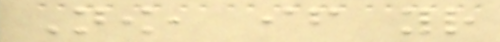Now, if your
